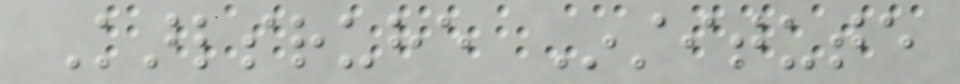Karlsruhe Institute
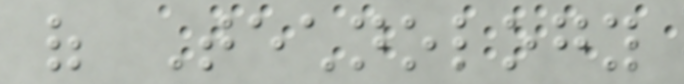of Technology
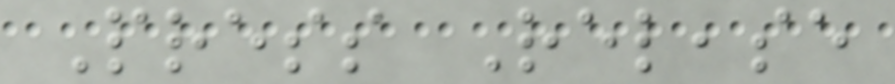Press Release
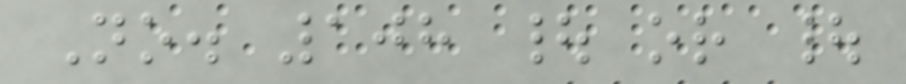No. 108 | or |
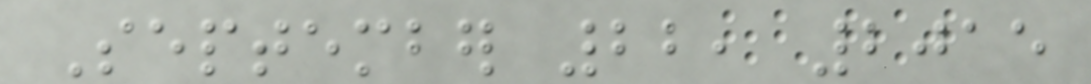September 22, 2015
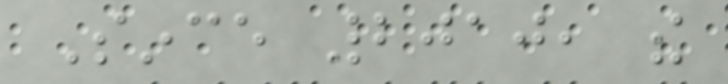Since 2010, the
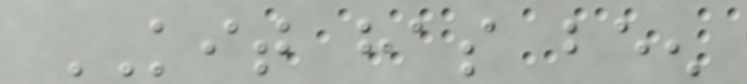KIT has been
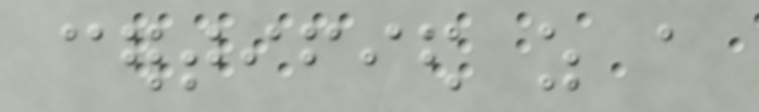certified as a
